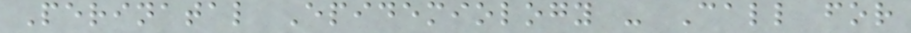Perinatal Epidemiology - Call for
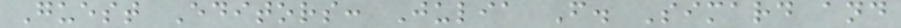Guest Editors: Julia F. Simard and
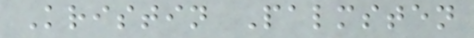Kristin Palmsten
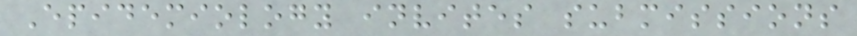Epidemiology invites submissions
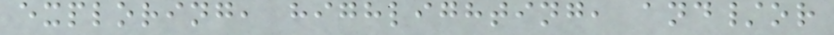exploring, highlighting, and/or
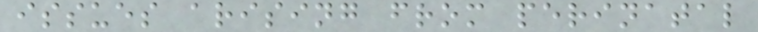issues arising from perinatal
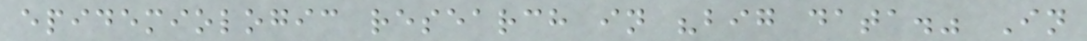epidemiologic research in "big data." In
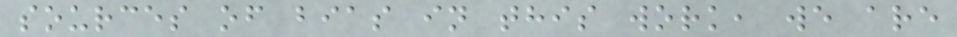sources of bias in this work, we are
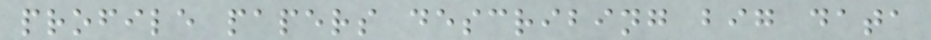profile papers describing big data
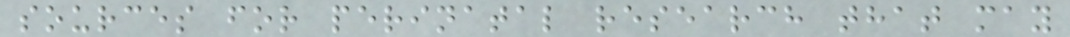sources for perinatal research that may
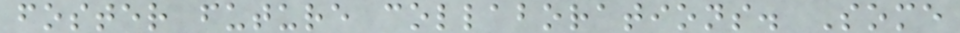foster future collaborations. Some
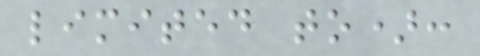limited to):
